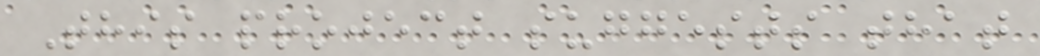This project suggests that
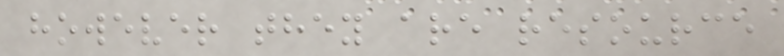however they are resource
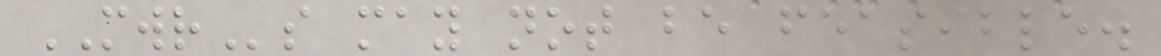MWRs may not be feasible.
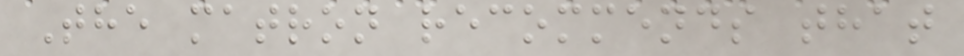The matron recommends that
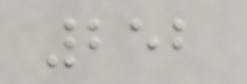252
